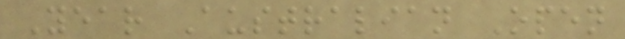Year Australian Open
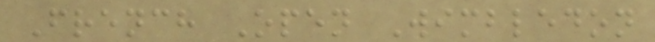French Open Wimbledon
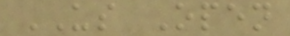US Open
